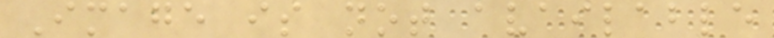Image is not available
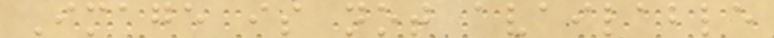Image is not available
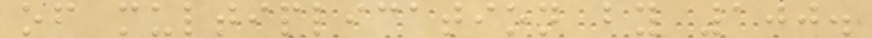of multiplication by 100.
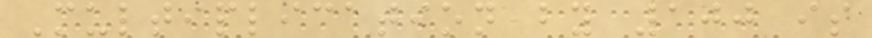Multiplication by 100 is
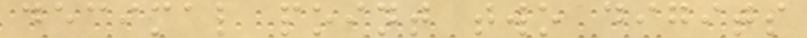decimal point two digits
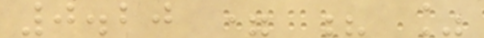0.20 = ? %
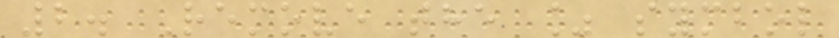2. Remove the % symbol
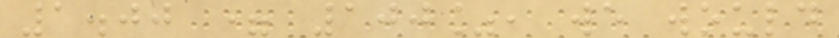1.00 = 100%, we would
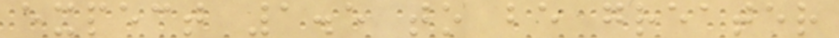expect 1.5 to be greater
